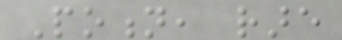Potion, rare
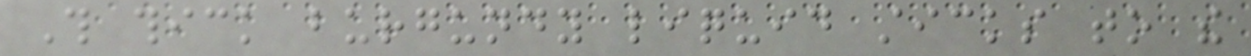This thick burgundy liquid sticks to the
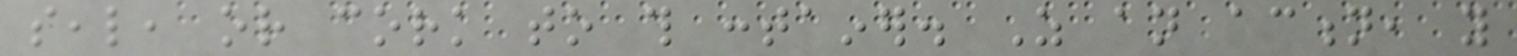seal, or cork to this container. As an action, you
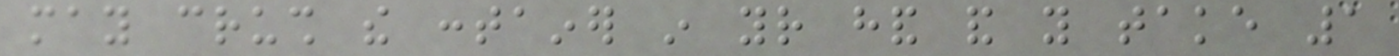may crush the container in your hand and you take 1
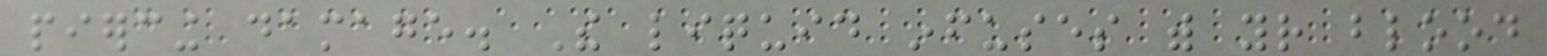piercing damage. The liquid infuses with your blood
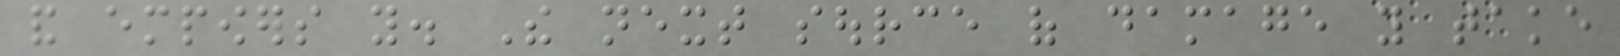and empowers you. The next source of damage you take
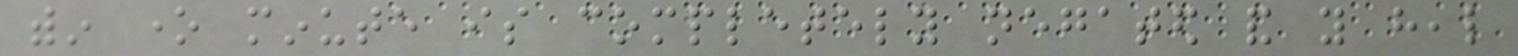within one minute is completely negated and you heal
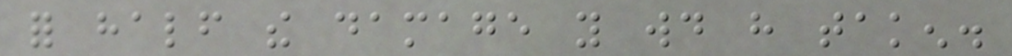for half the damage you would have taken.
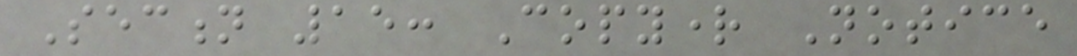Section 15: Copyright Notice
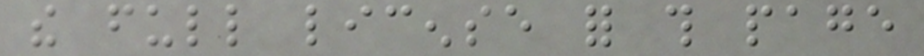the full license for this page
